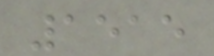1515
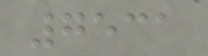7531
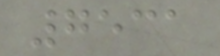7531
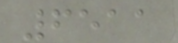6511
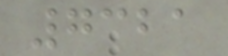7321
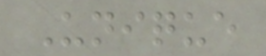Unique
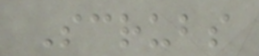Scrubs
